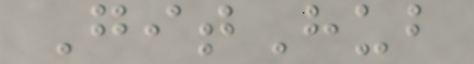GitHub
